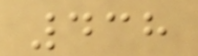438
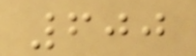600
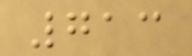713
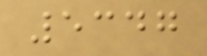5347
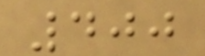400
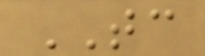TC
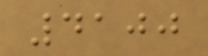4100
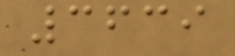3639
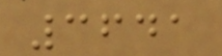3641
